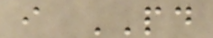i PD
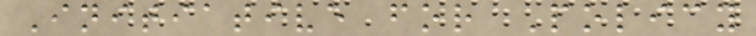Initiative for Policy
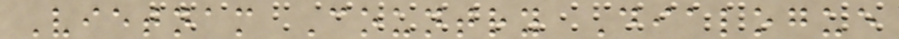Vietnam Country Dialogue
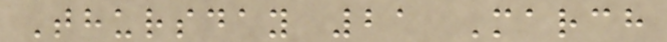Thursday 21 March
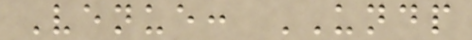Venue: UNDP
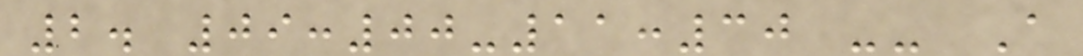2. 09:00-11:30 -- A
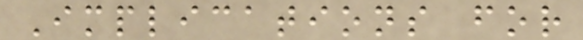Implications for
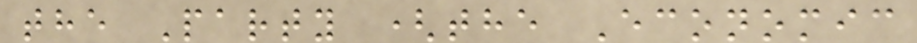the Party (the Economic
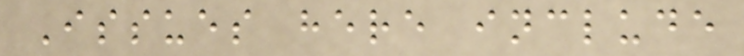Issues here include
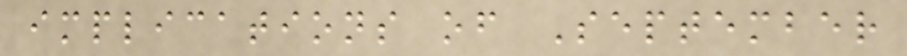implications of September
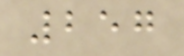257
